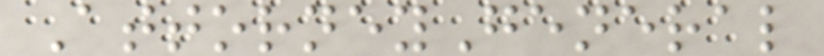AttorneyGeneral
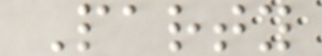Party
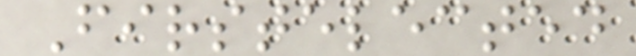Firstelected
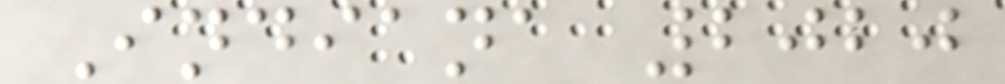Indiana 2020
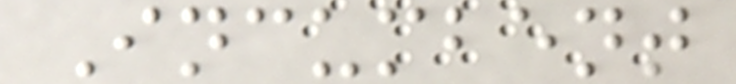Incumbent
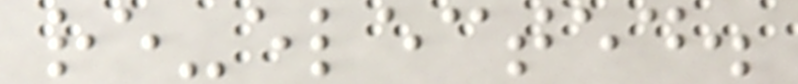re-elected.
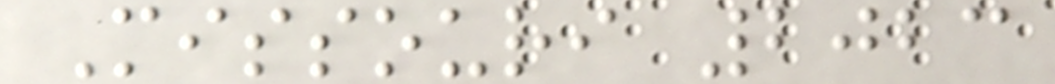Missouri 2023
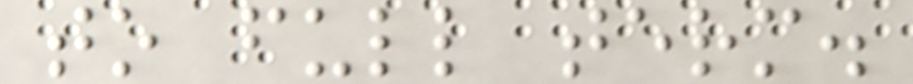to full term.
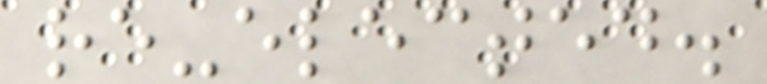re-elected.
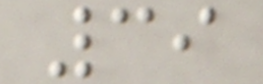39
